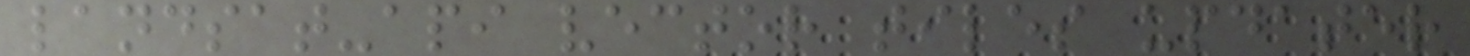landsat-api vector tiles updater
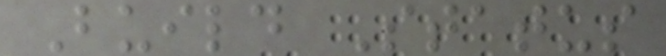Build Status
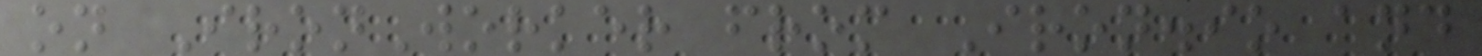on IronWorker from Iron.io and
